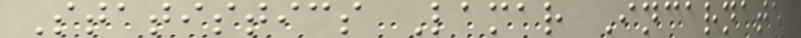Statistics Lamar Incarnate
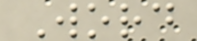Word
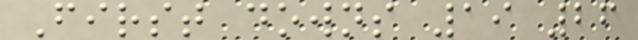First downs 19 26
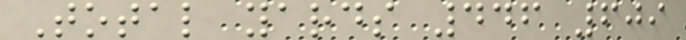Total yards 446 609
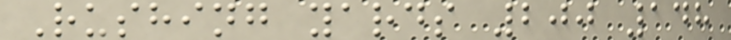Rushing yards 200 148
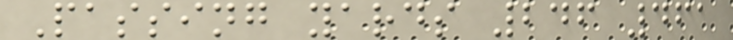Passing yards 246 461
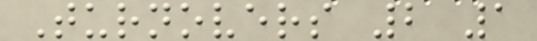Turnovers 2 1
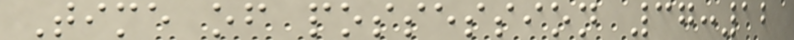Time of possession 37:12
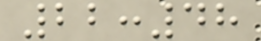22:48
